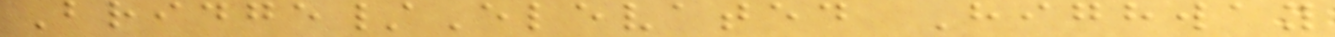Bridge/Elevated Highway
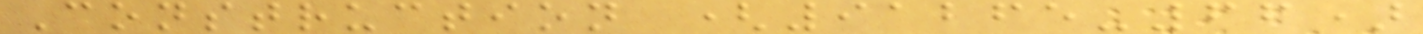Construction (91265-66)
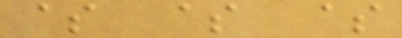$ $ $
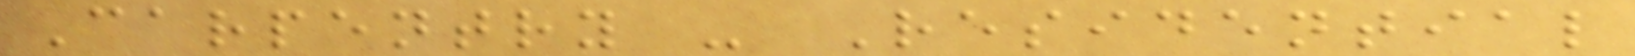Carpentry - Residential
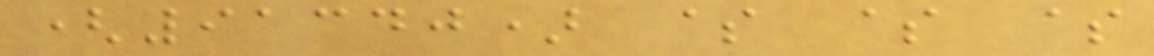(91340) $ $ $
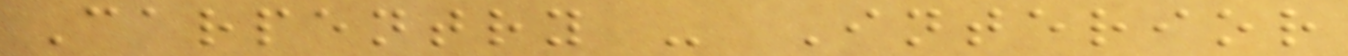Carpentry - Interior
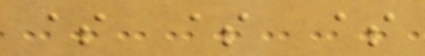$ $ $
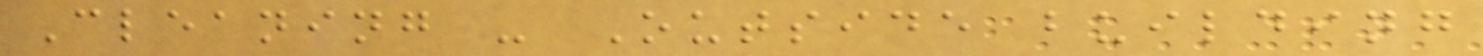Cleaning - Outside building
